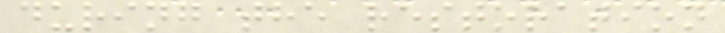during the restoration
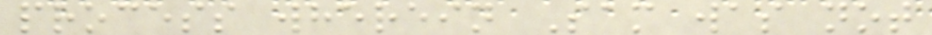process wherein Sam was not
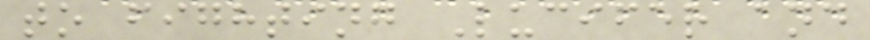to fighting Lucifer and
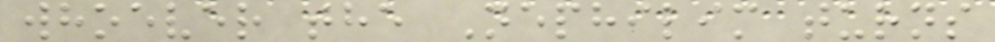whoever the Nephilim turns
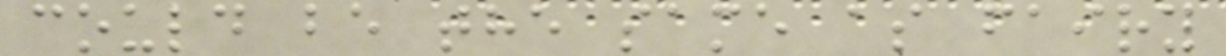could be the same as fairy
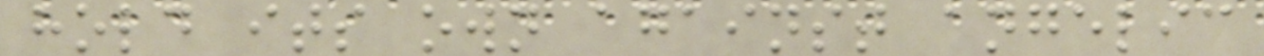hold its own against angelic
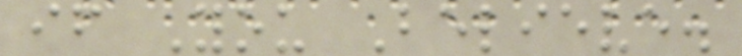if You Believe.
